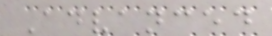Advanced
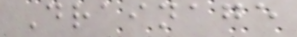Drainage
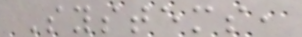Systems,
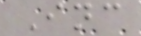Inc
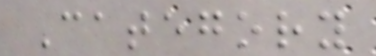Category
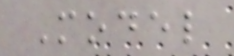Model
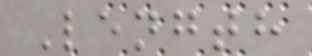Length
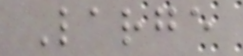Large
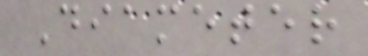Diameter
